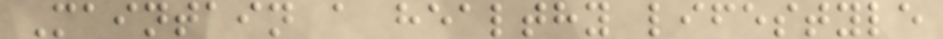Maintain a healthy lifestyle
